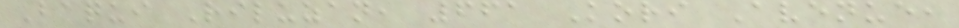Baqui Riluzan, 661 Kori Avenue,
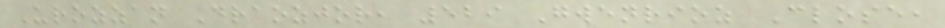Urozzan Draozjor, 529 Gwenrioz Close,
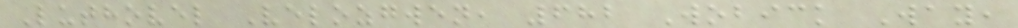Luthovel Velozgwen, 682 Wobick Way,
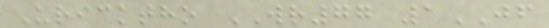Uricktho WR77 1JF
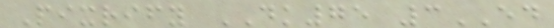Pixrify DK75 3ED
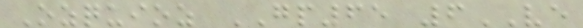Ozquioz GP65 6VE
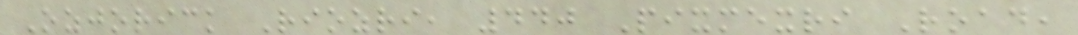Ozjorick Riozri, 440 Pixmexri Road,
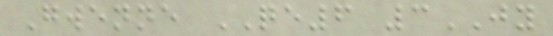Gwenne QE6 3JY
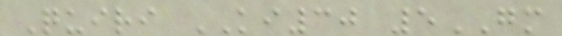Quiri KI30 5GM
